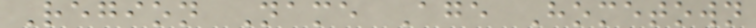Region Name Age Hometown
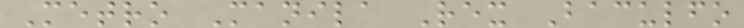Metro Manila Rex Baculfo
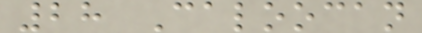28 Caloocan
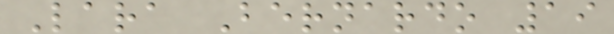Lara Bernardo 19
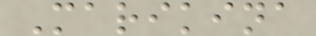Marikina
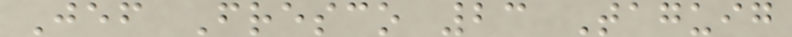Jef Fresco 23 Taguig
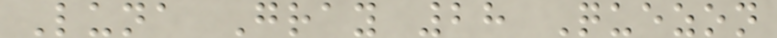Luna Gray 28 Quezon
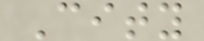City
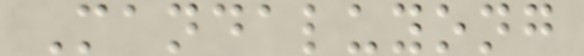Mandaluyong
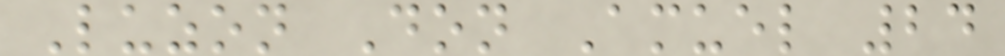Luzon Don Amuel 24
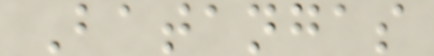Batangas
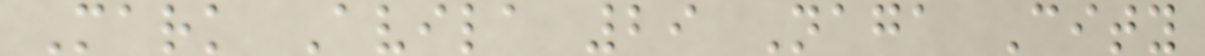Mark Avila 29 Naga City
